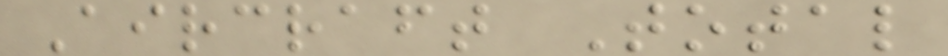Aircraft Total
